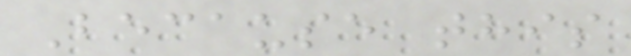Because this
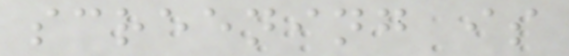screening is
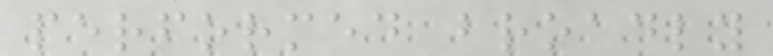performed broadly
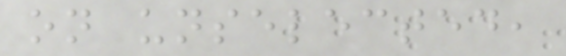on unselected,
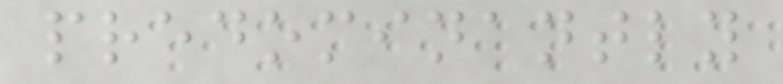predominantly
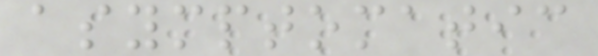asymptomatic
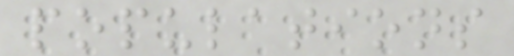populations
